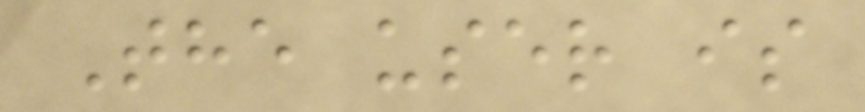The user is
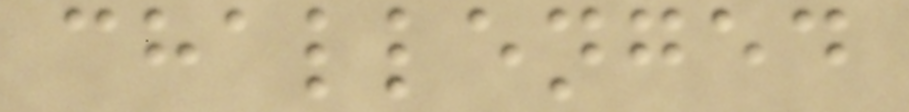challenged
